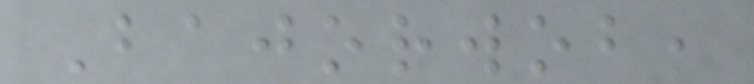Bajorwob,
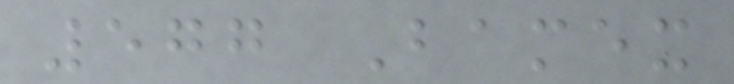577 Bamex
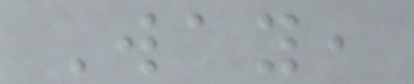Way,
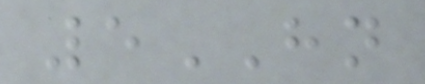5HN
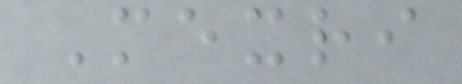Mexri
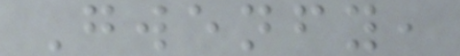Gwenfy,
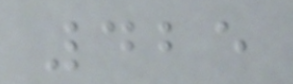425
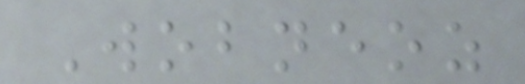Wobneoz
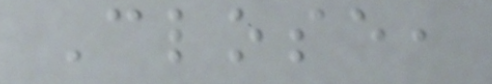Close,
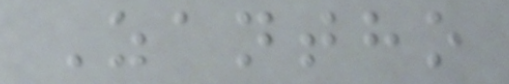Zantho
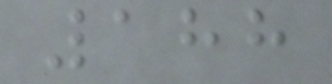188
